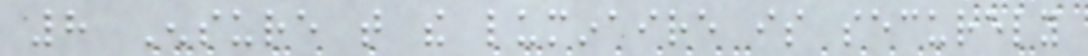8 Ensure that the luminaire is securely
